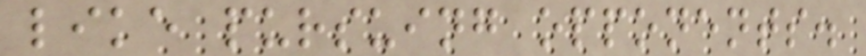like pursuing opponents.
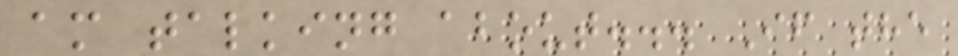am talking about... If the
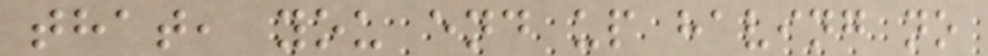that, you end up having no
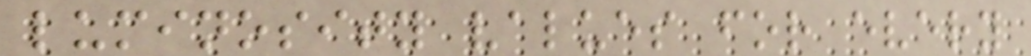luminosity values for every
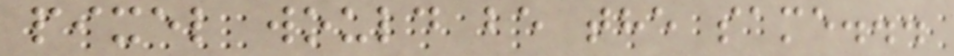pixel would be the same...
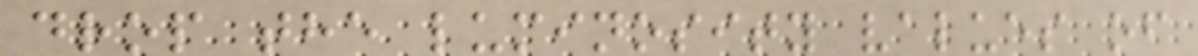drop the luminosity values of
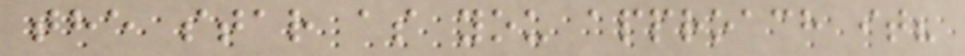the star as you approach it?
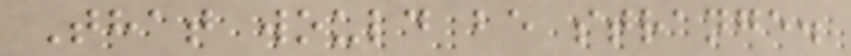That would be strange.
